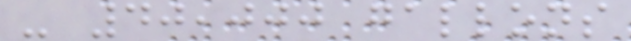- 40,000 gallons
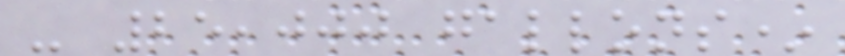- 25,000 gallons*
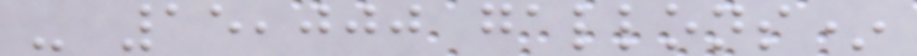- 15,000 gallons*
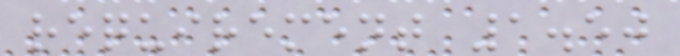requirement 1.50
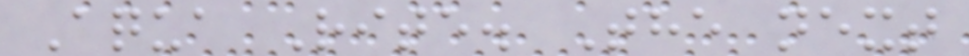Aqua Rite. The next
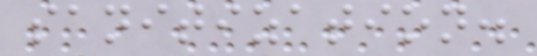sanitization.
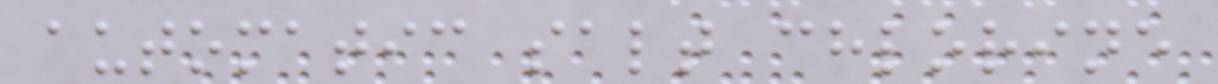automatic salt chlorine
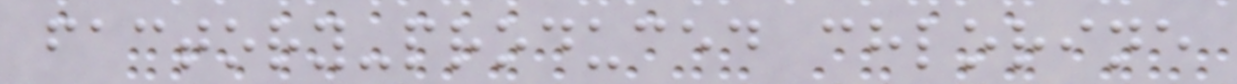factory-produced chlorine
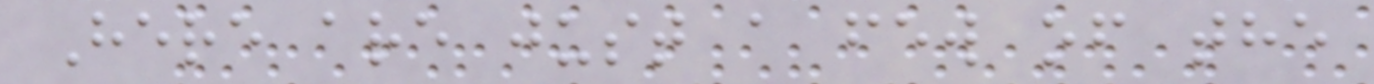Here are just a few of the
